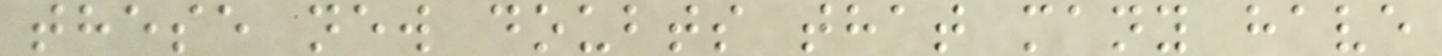these new doubts that many have
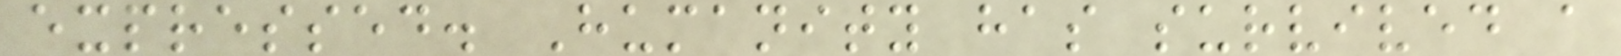expressed. Humanity has survived a
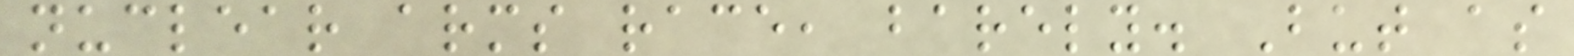nuclear arms race, barely. But as
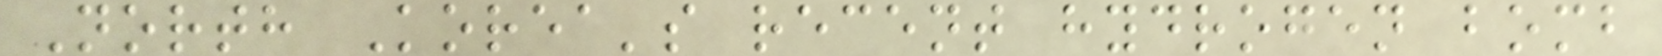North Korea's recent hydrogen bomb
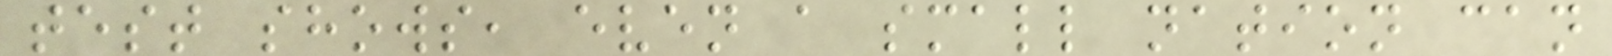test shows, even a small nation can
